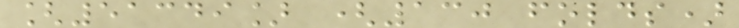[51349] (130 folds)
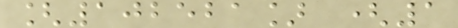[102521] (1
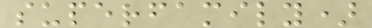superfamily)
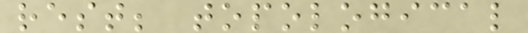rest; topological
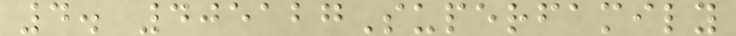4. 405127Superfamily
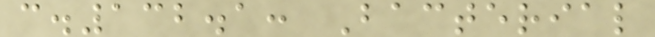c.132.1: Bacterial
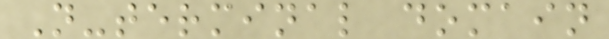N-terminal domain
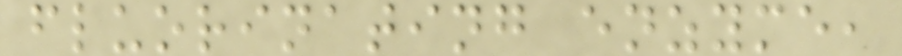fluorinating enzyme,
